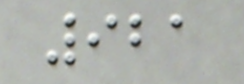921
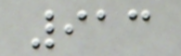913
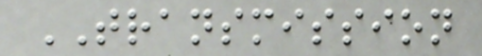TRANSMISSION
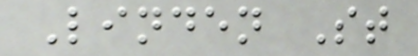Linden St
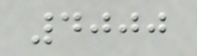4000
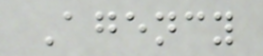Agency
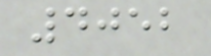4052
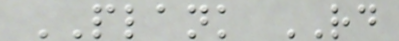PLANK RD
